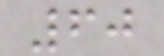60
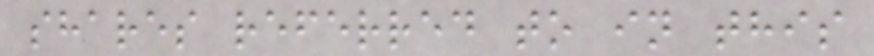shares referred to in this
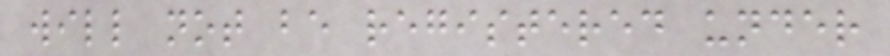will not be registered under
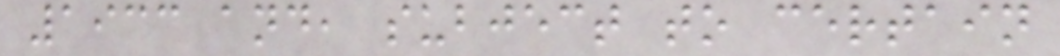1933 and, subject to certain
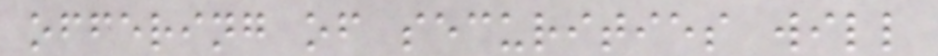offering of securities will
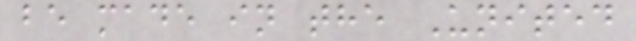be made in the United
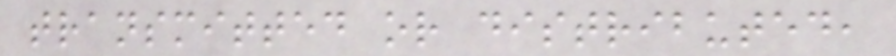transmitted or distributed,
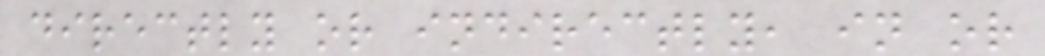directly or indirectly, in or
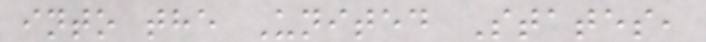into the United States,
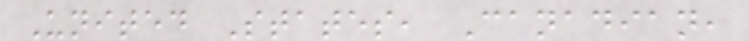United States, Canadian,
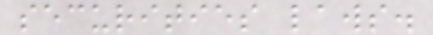securities laws.
